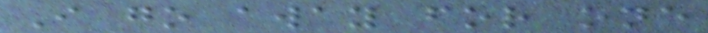I go away for one
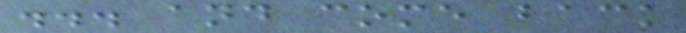... and come back
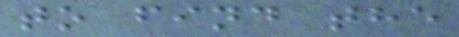to find the
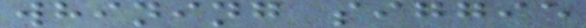whining siggie
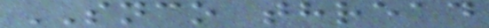SNCO thread
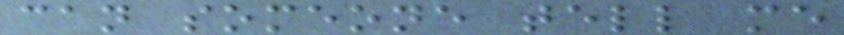can someone tell me
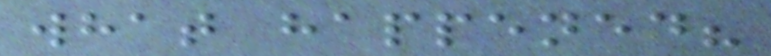what happened?
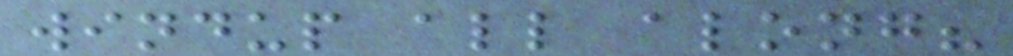windup all along?
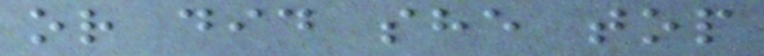or did she top
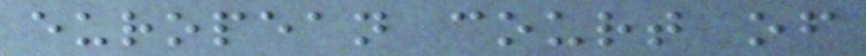european court of
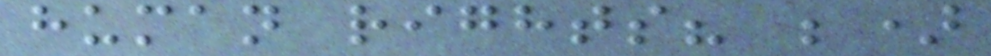human rights? ;)
